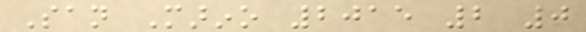San Marino 2015 2 0
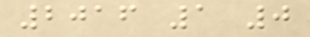2016 1 0
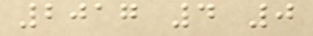2017 4 0
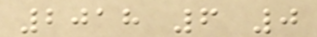2018 6 0
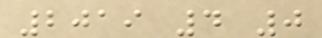2019 4 0
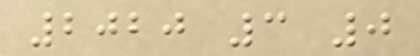2020 3 0
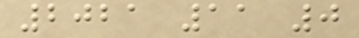2021 11 0
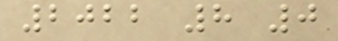2022 8 0
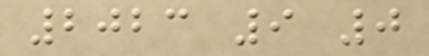2023 9 0
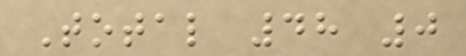Total 48 0
